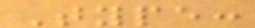Type:
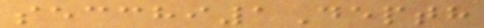secchi1Depth
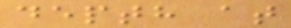depth at
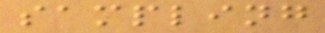sampling
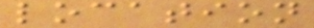location
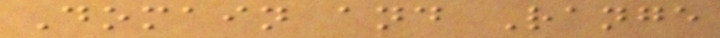Domain and Range
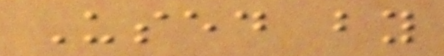Used by
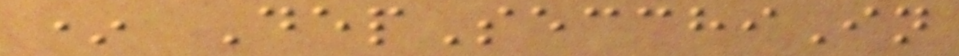* DepSecchiIn
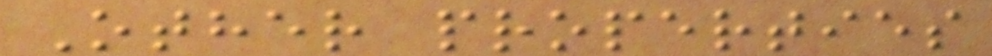Other properties
